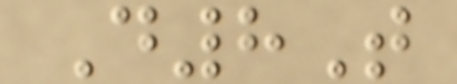D8T
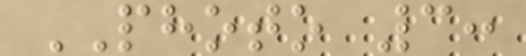PHOTO 3:
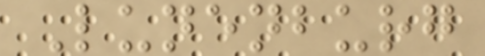Lunenburg
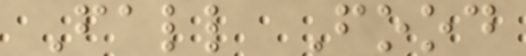Fall Food
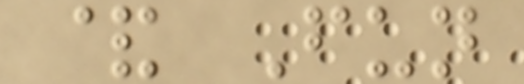& Fun
